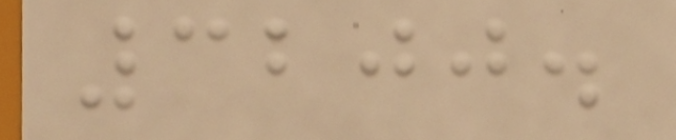3200.
